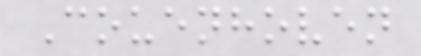Couenhoven
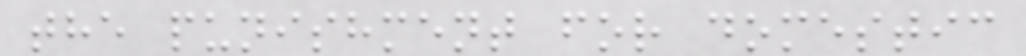the punishment for domestic
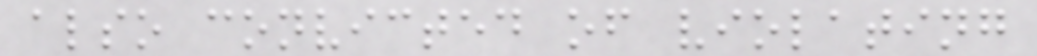also convicted of violating
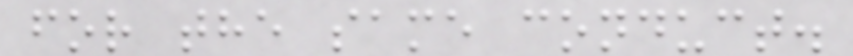for the same conduct.
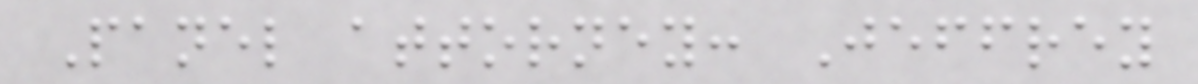Panel attorney: Jeffrey
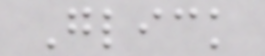Glick
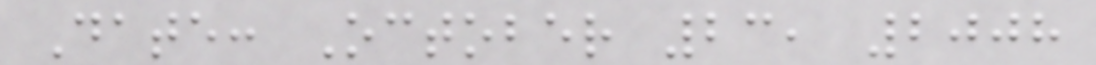Date: October 23, 2008
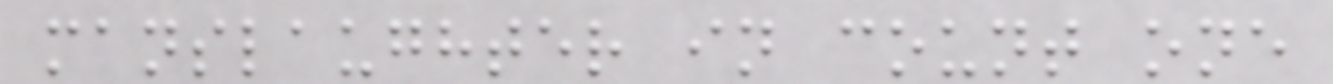manslaughter in count one
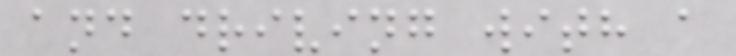and driving with a
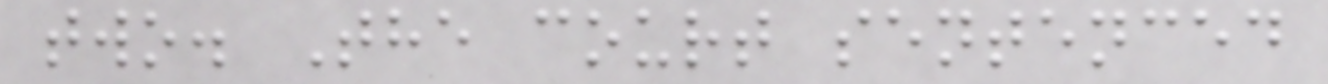two. The court sentenced
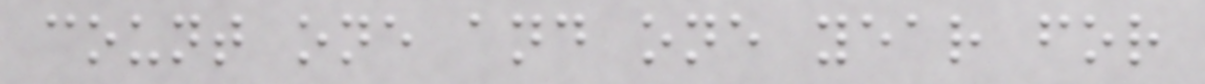count one and one year for
